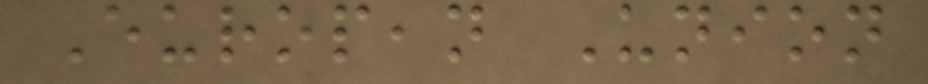European Union
